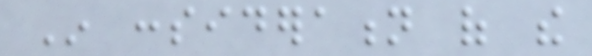In consideration of the
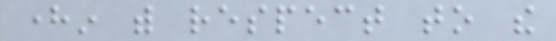herein with respect to the
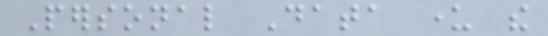Personal Data under the
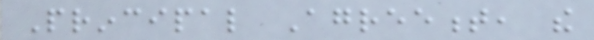Principal Agreement, the
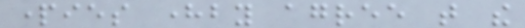parties hereby agree that the
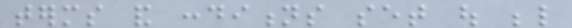terms and conditions set out below
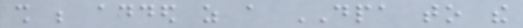shall be added as a DPA to the
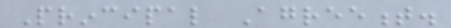Principal Agreement.
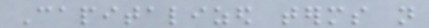Capitalized terms not
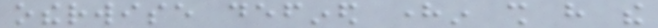otherwise defined herein shall have the
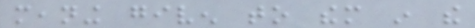meaning given to them in the
